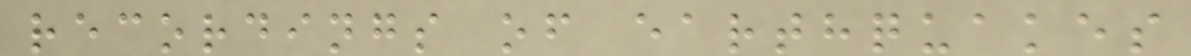recordings of earthquakes
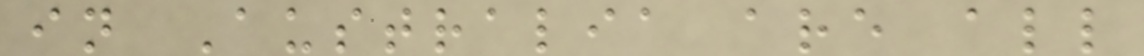in Australia are all
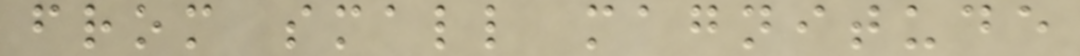from small magnitude
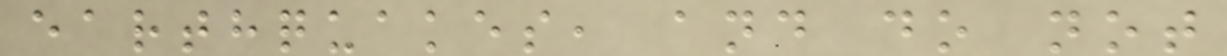earthquakes, and do not
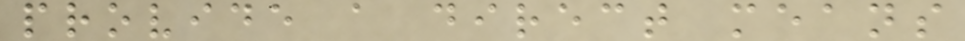provide a direct means
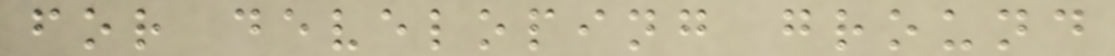for developing ground
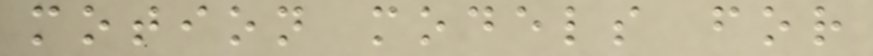motion models for
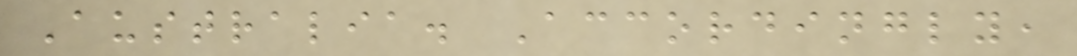Australia. Accordingly,
